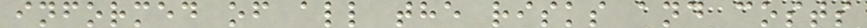informed of all the risks and costs
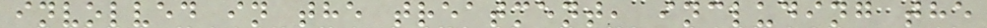involved in the treatment, including the
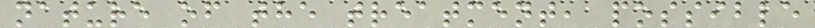nature of the treatment, possible
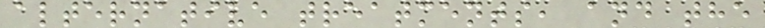alternative treatments, and the
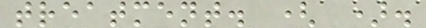treatment. ( ).
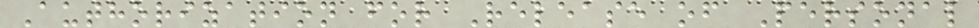Authorization for Release of Personal
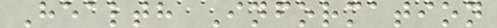Health Information
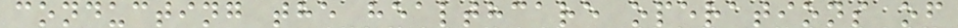conducting the healthcare operations of
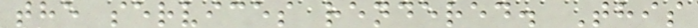the services rendered. This
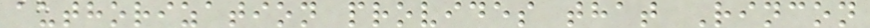authorization provides that Rincon
